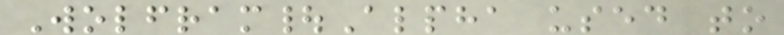Wolfram|Alpha used to
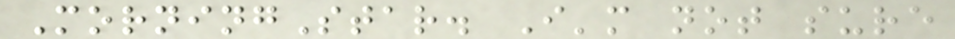MorningStar. I'm not sure
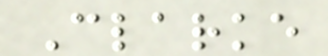Clarke
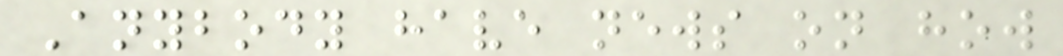Anybody have news on how
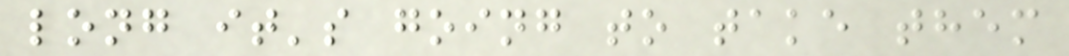long it's going to take them
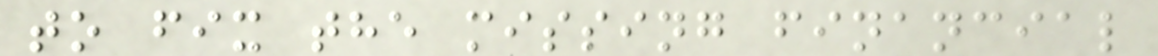to fix the missing financial
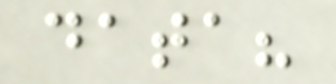data?
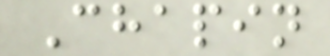Chapin
